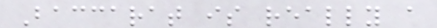Baccarat is really a
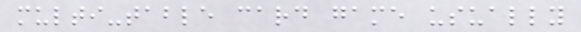multi-table card game usually
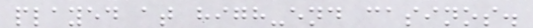played at high-end casinos.
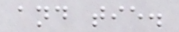and tie.
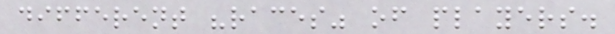different "races" of players.
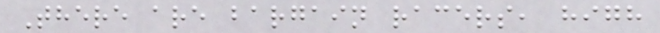There are bargain racers, high
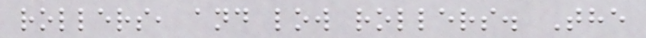rollers, and low rollers. The
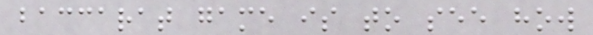baccarat game is to see how
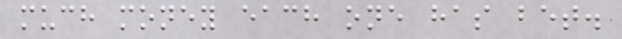much money each one has bet.
